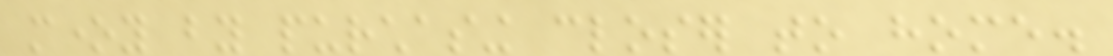money by purchasing closer to home.
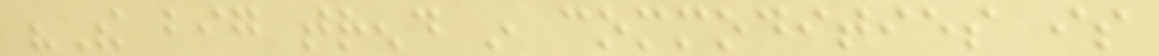"The big trend in commodities is
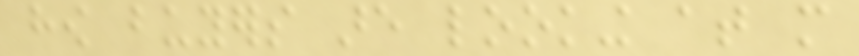how buyers are looking at more
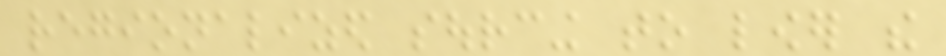regionalized sourcing to lower the
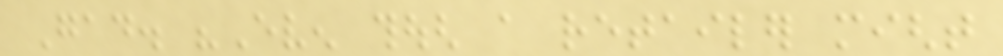Gad. "Even though a retailer might
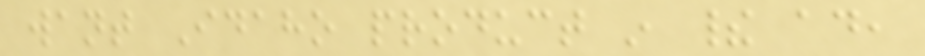want Idaho product in their ad,
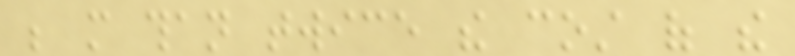be more than twice the cost of the
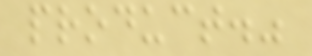product."
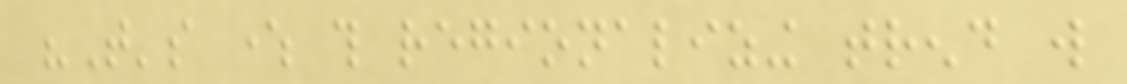"That's where this regionalizing trend will
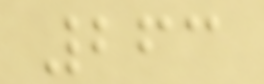263
